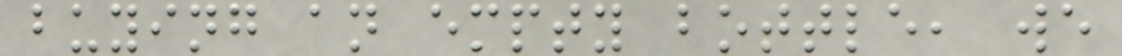buying an empty bottle, we
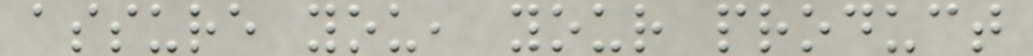assure you, your product
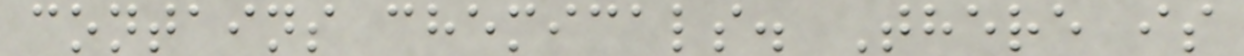contains chemicals. There is
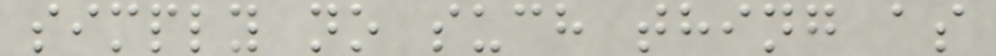simply no such thing as
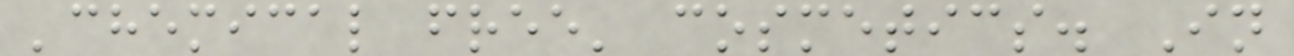'chemical free' cosmetics. In
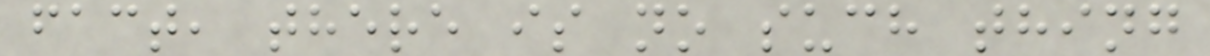fact, there is no such thing
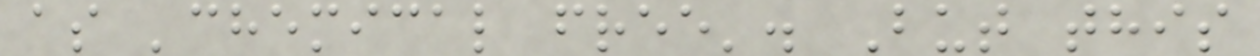as 'chemical free'. But this
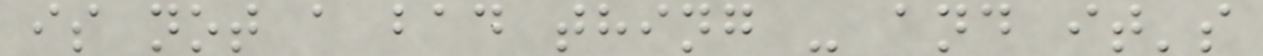is not a bad thing - and it's
